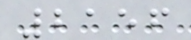2156
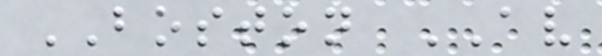BOSTON AV
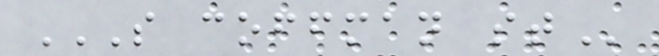S COFFMAN ST
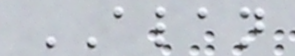ALAN
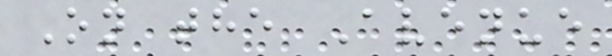On the Avenue
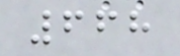668
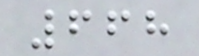668
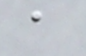a
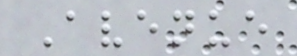Avenue
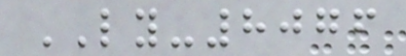LY-8076
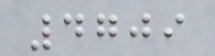4709
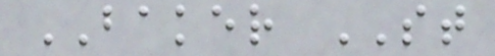BAKER ST
